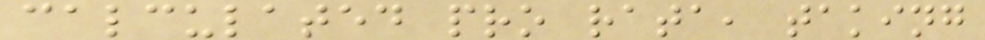calculated pro rata, taking
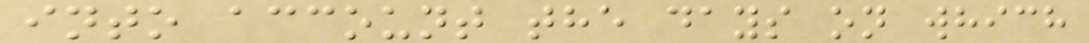into account the days on which
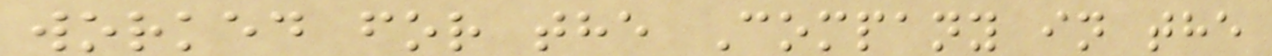worked for the Company in the
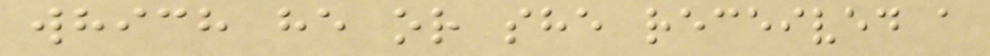which he or she received a
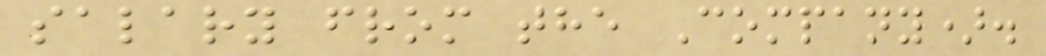salary from the Company).
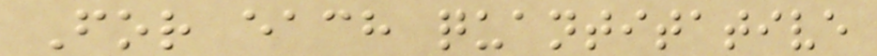For each quantitative
